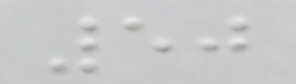50
